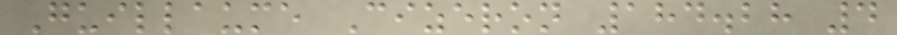Guillaume Cizeron 184.28 4
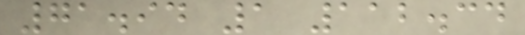71.94 1 112.34
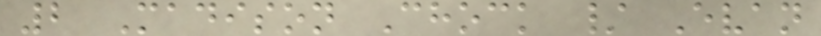2 Madison Chock / Evan
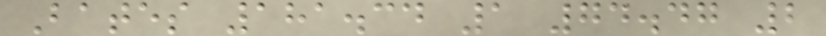Bates 181.34 1 74.47 2
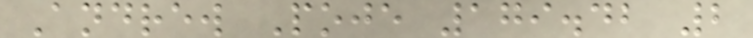Andrew Poje 179.42 2
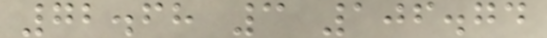72.68 3 106.74
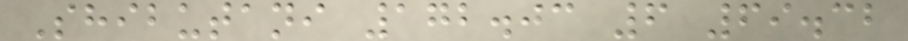Shibutani 172.03 6 69.32
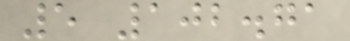5 102.71
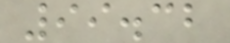99.32
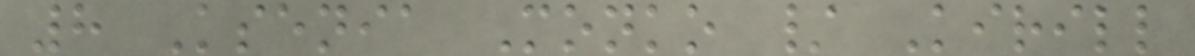8 Ksenia Monko / Kirill
